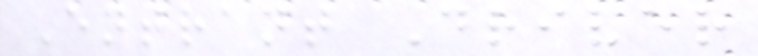Entrant Driver
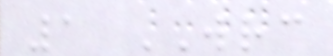1 WRC
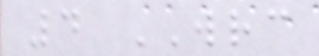4 WRC
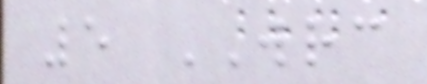5 WRC
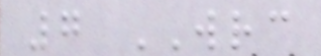7 WRC
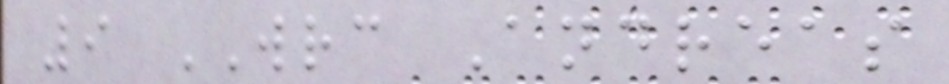9 WRC Andreas
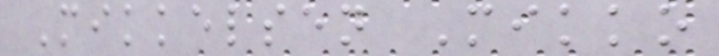Mikkelsen Mikko
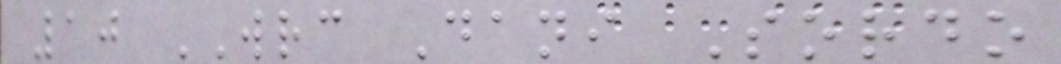10 WRC Dani Sordo
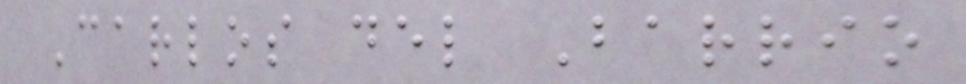Carlos del Barrio
